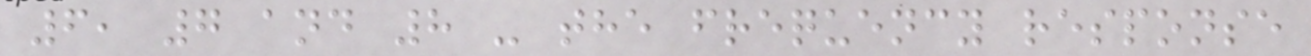6, 7 and 8 - the frequency response
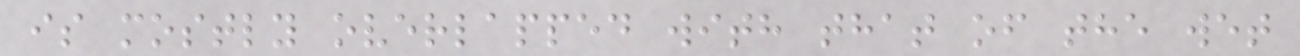is mostly overlapped with that of the wet
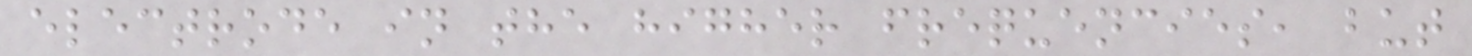electrode in the higher frequencies, but
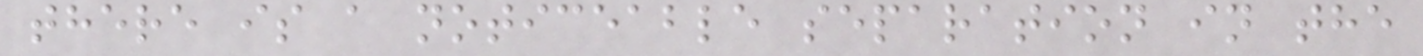there is a noticeable separation in the
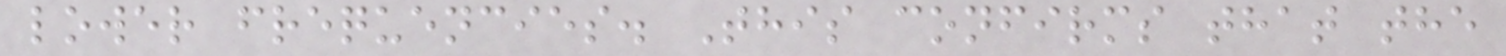lower frequencies. This confirms that the
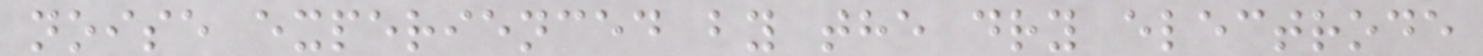noise experienced by the dry electrode
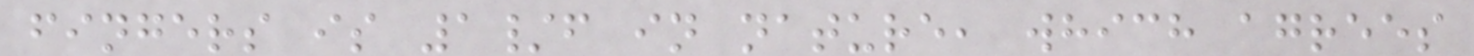fingers is 1/f in nature, which agrees
